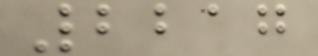2217
